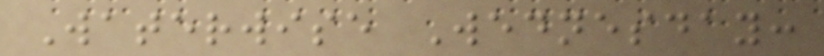Waterwise Wednesday:
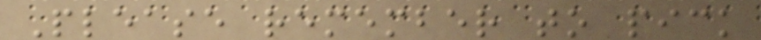Please remember to pick
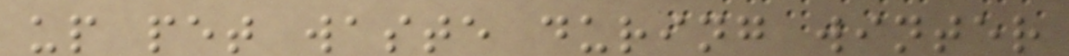up pet waste during winter
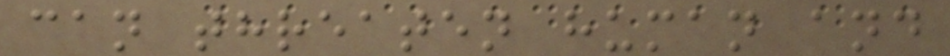can threaten human and
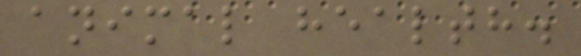animal health.
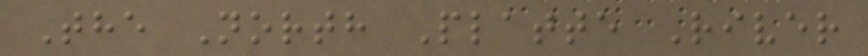The North Platte River
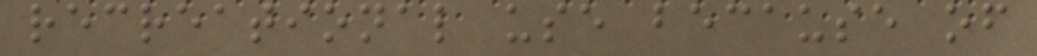recreational use because of
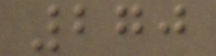270
